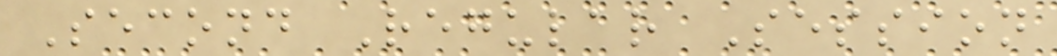Second Regular Session
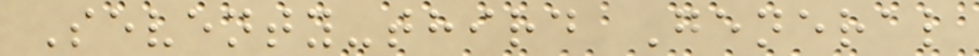Seventy-third General
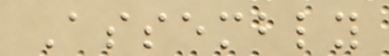Assembly
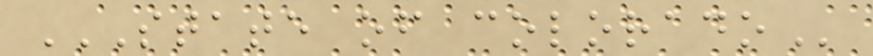STATE OF COLORADO
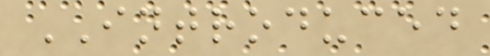INTRODUCED
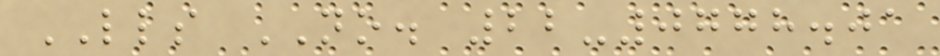LLS NO. 22-0778.01
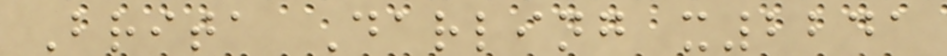Brita Darling x2241
